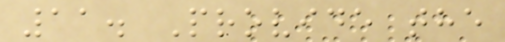11. Provide the
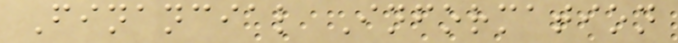Financial Information
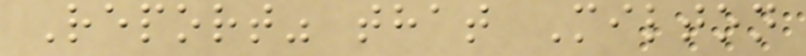Report" that Milton
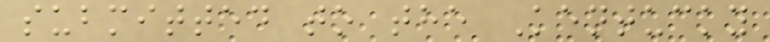submitted to the Kentucky
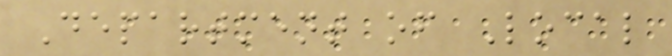Department of Local
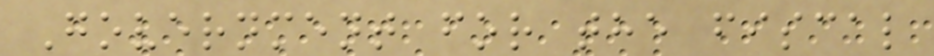Government for the fiscal
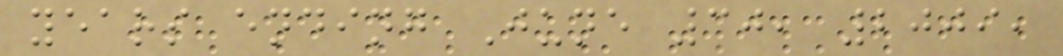years ending June 30, 2009,
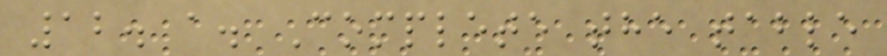12. a. Complete the table
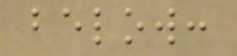below:
